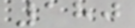180
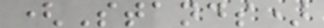(Stands)
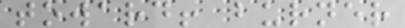toward! burner
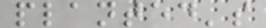planted's
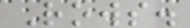Rows.
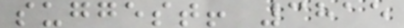suggest! 3815
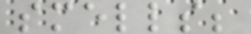smells;
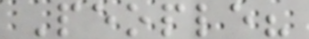People?
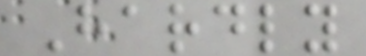Hardly
